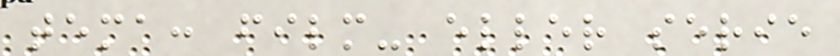tema: film- eller serie
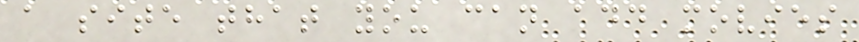a site that you can add movies
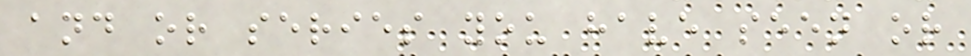and or series you have seen or
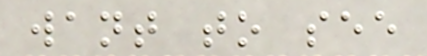want to see
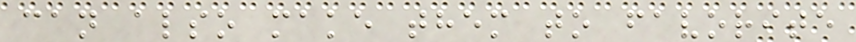can also make them to favorite
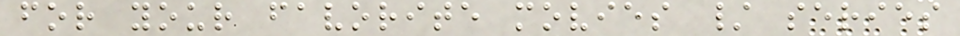for your favorite movies / series
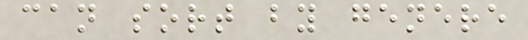can sort by genere
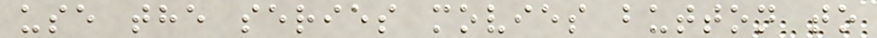use the series movies button to
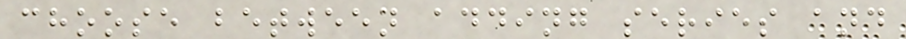choose between adding series and
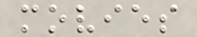movies
